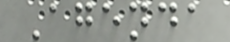Agenda
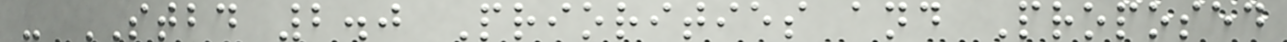- STBD 2.0 Priorities and Proposed
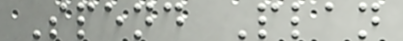Spend Plan
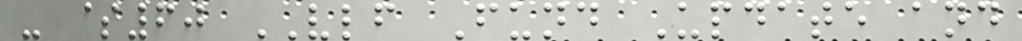- $60 VLF Fund Update and
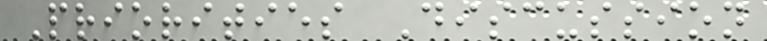Priorities Discussion
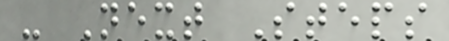- Next Steps
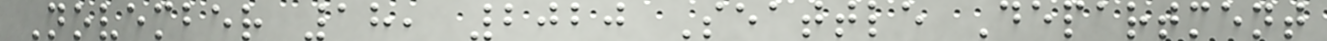November 18, 2020 Seattle Department
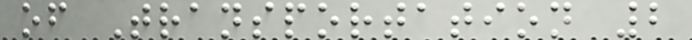of Transportation 2
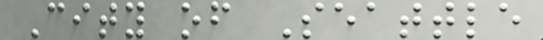City of Seattle
